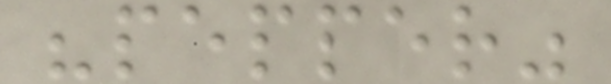"pepper"
